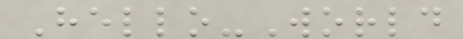Hello-World
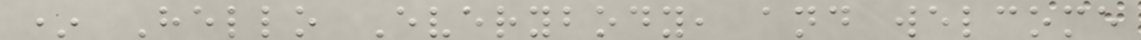* Hello Everybody, and welcome
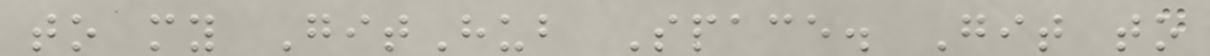to my GitHub Space. Git to
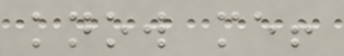know me!
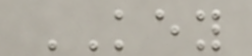KEY
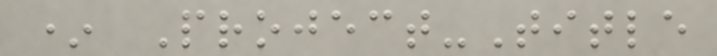* Project-Title
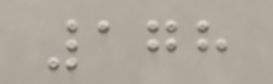178
